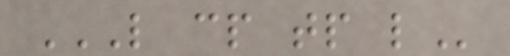L CP TP L
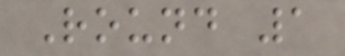Round 1
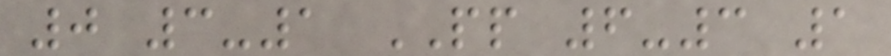0 3-1 PP 6-3 1
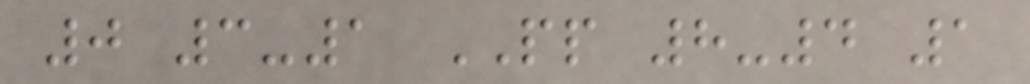0 3-1 PP 8-4 1
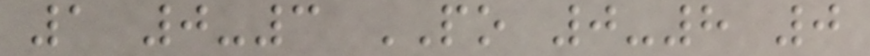1 0-3 PO 0-8 0
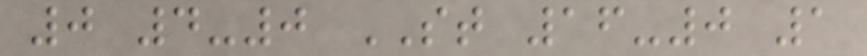0 4-0 ST 16-0 1
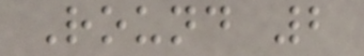Round 2
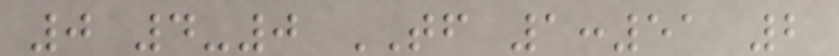0 4-0 TF 1:51 2
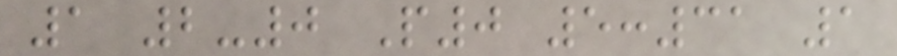1 2-0 P0 5:31 1
